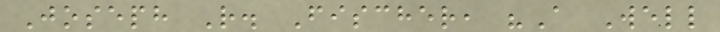Joseph R. Fischer, "A Well
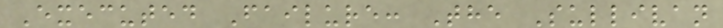Executed Failure: The Sullivan
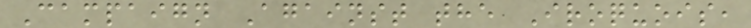Campaign Against the Iroquois,
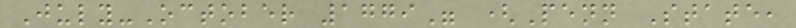July-October 1779" (Penn State,
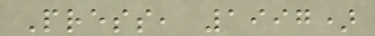Press, 1997)
